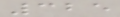325
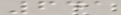641
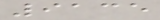9135
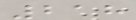218
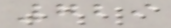729
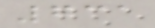731
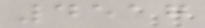4517
